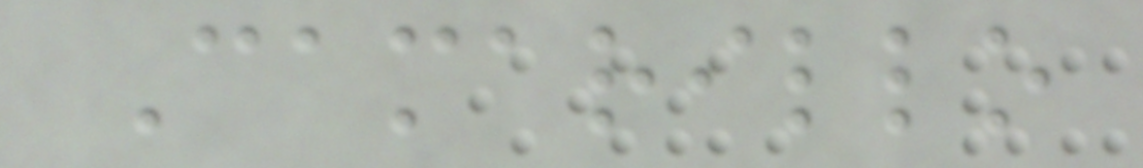Camarillo
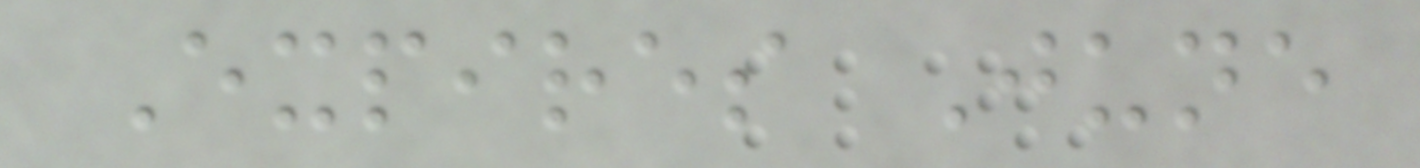Expires June
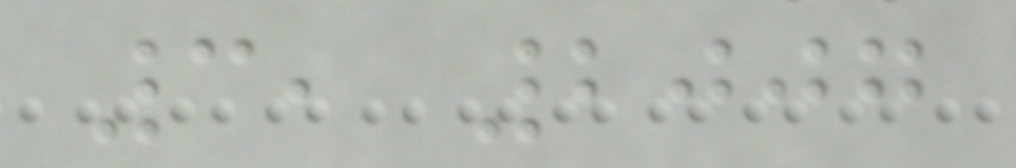3, 2007
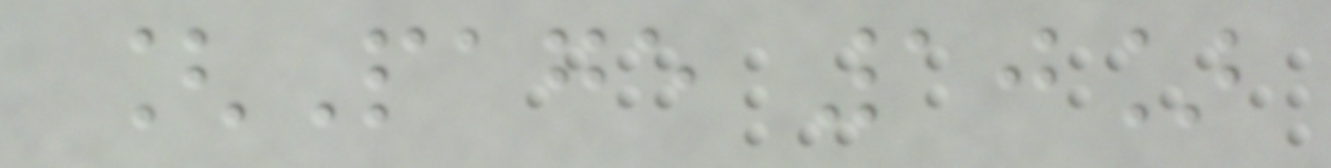[Page 10]
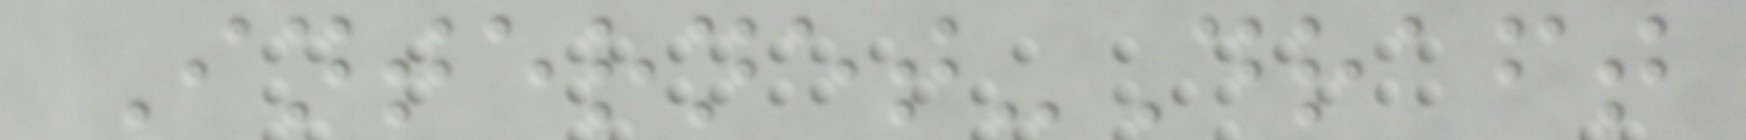Internet-Draft
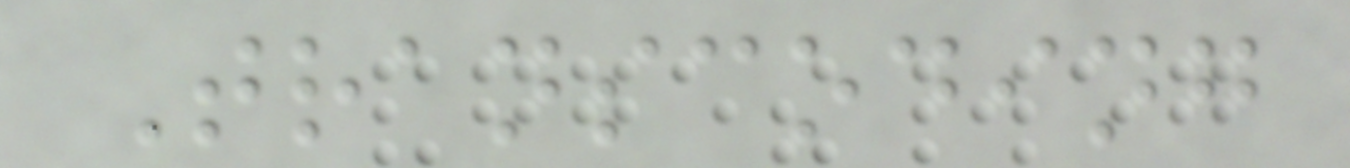Transcoding
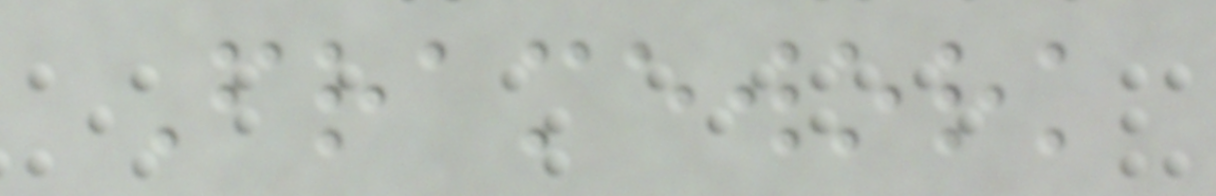Framework
